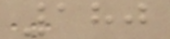180
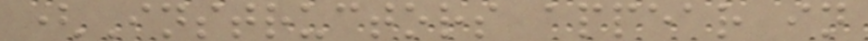(Instructors appear in
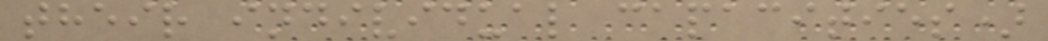their individual capacities)
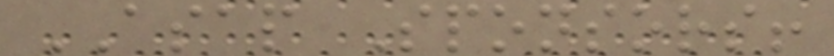ASAP Sponsors!
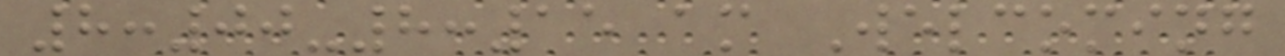8:00-8:15 am Welcoming
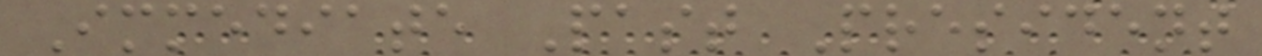Immediate Past President
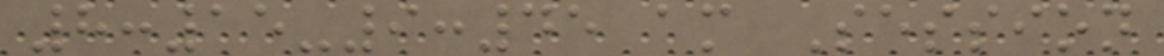8:15-9:45 am Session
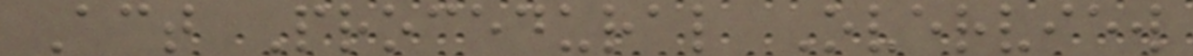Act Procedural Overview
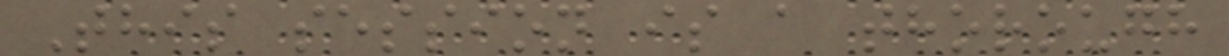This session is a thorough
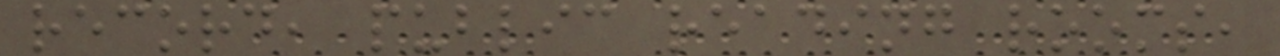record, public reading rooms,
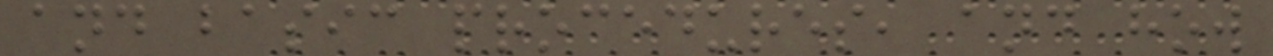and basic procedures, and how
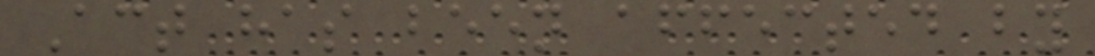Act has been affected by
